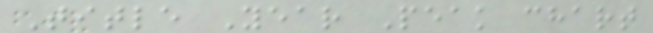Title Year Peak chart
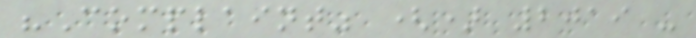"Complaint" () 2019 -
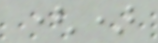()
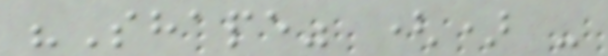"Shape" () -
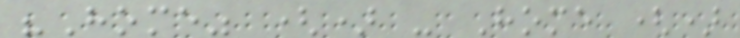"Home" () - Home ()
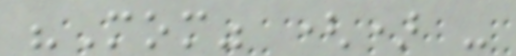"Mom" () -
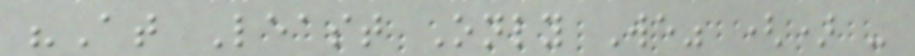"At Least Only We" () -
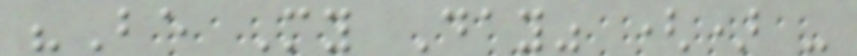"Be My Day" () -
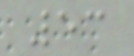53
